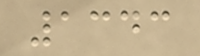1343
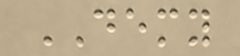DEMY
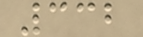332
